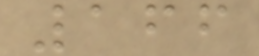166
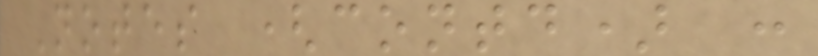Notes (contd) :
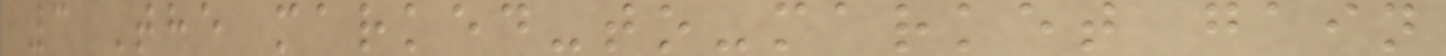3 The marked-to-market gain
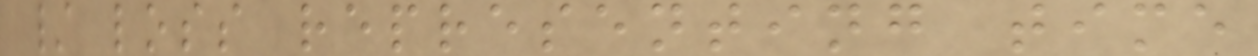/ loss representing time
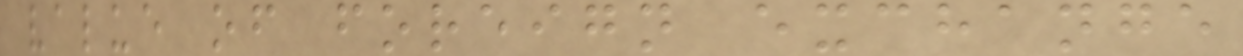value of foreign exchange
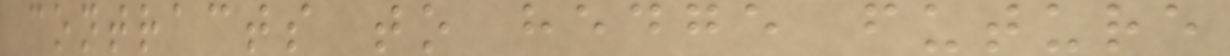contracts to hedge future
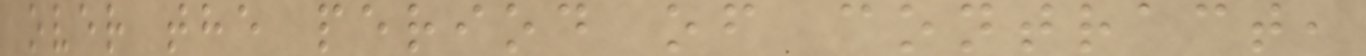over the period of contract,
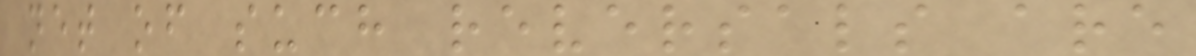net of such reversals are
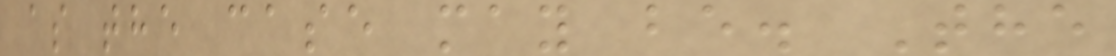as the case may be. The
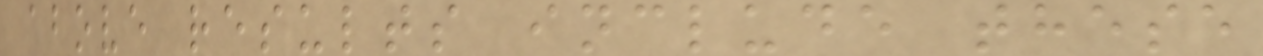above results include these
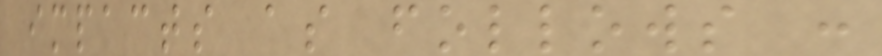impacts as follows :
